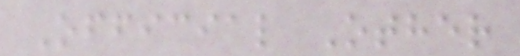Official Other
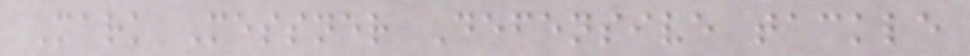Mark Messner Defensive tackle
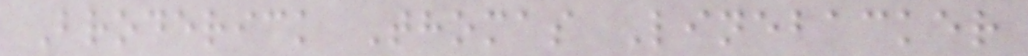Broderick Thomas Linebacker
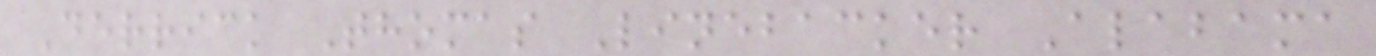Derrick Thomas Linebacker Alabama
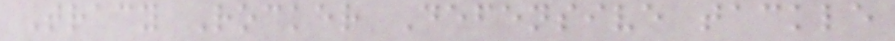Tracy Rocker Defensive tackle
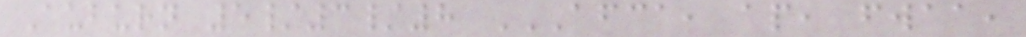Auburn 5/3/8 AFCA, AP, FWAA,
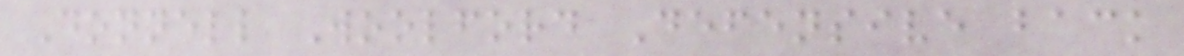Donnell Woolford Defensive back
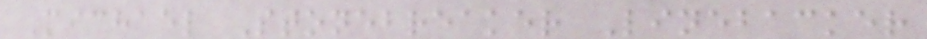Michael Stonebreaker Linebacker
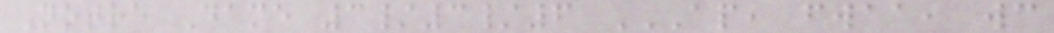Notre Dame 3/3/6 AP, FWAA, WC
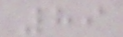89
